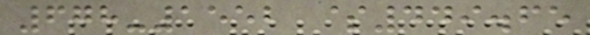678-1552 $449.65
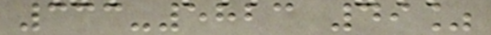333-5823 49%
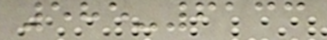585-6133
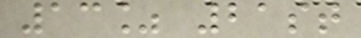13% 21st
